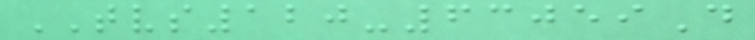TVS120-63059D
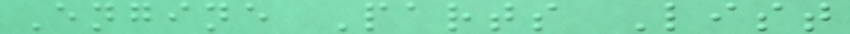Engine Parts List
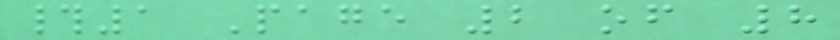#1 Page 2 of 8
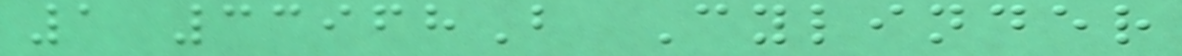1 33968B Cylinder
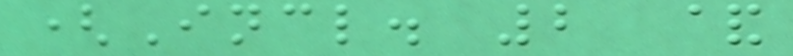(Incl. 2 &
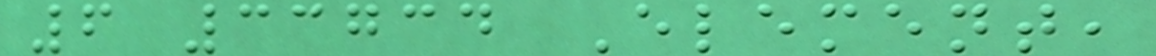6 33734 Element,
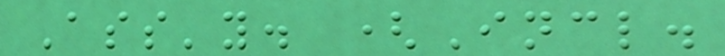Ass'y. (Incl.
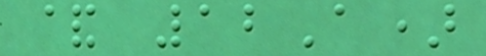& 12A)
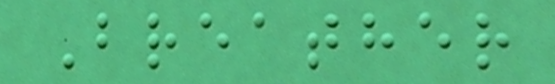Breather
